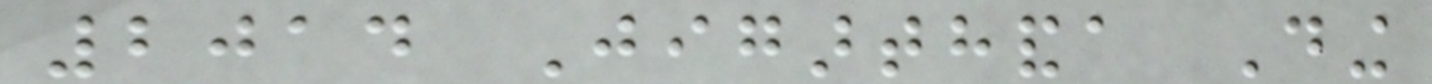2014 Jigarthanda Ding
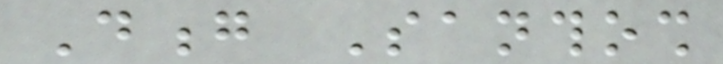Dong Santhosh
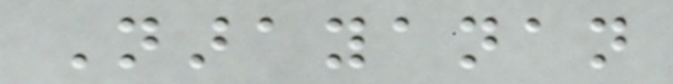Narayanan
